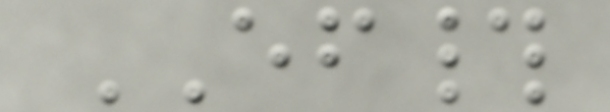EF#
